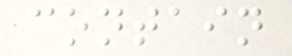contain
